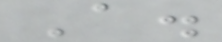A.
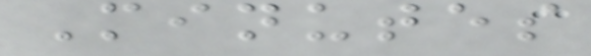Minutes
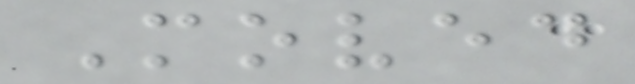Moved
